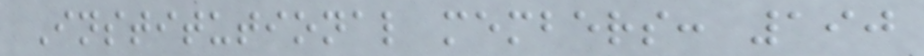Institutional members: 190
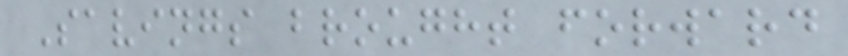Savings brought forward
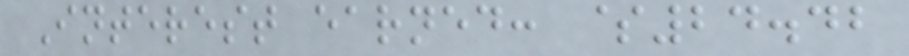Interest earned: $24.42
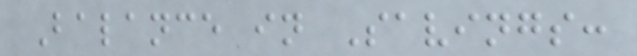Balance in Savings:
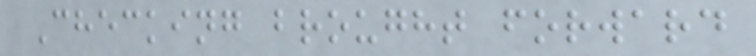Checking brought forward
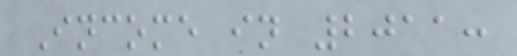Income in 2011:
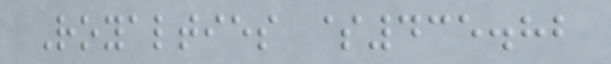Royalties $435.82
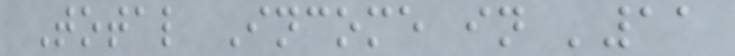Total Income in '11
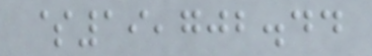$19,702.44
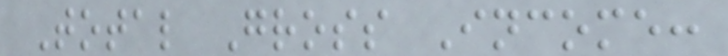Total Gross Income:
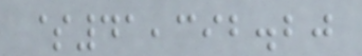$41,392.20
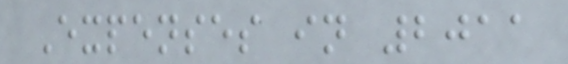Expenses in 2011
